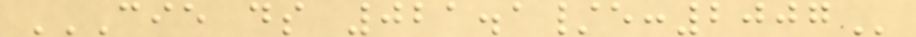CIE DS 021.1/E:2007
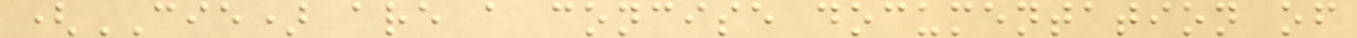(CIE) are a concise documentation of
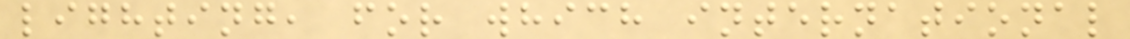lighting, for which international
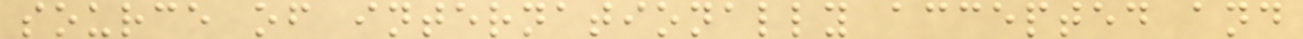source of internationally accepted and
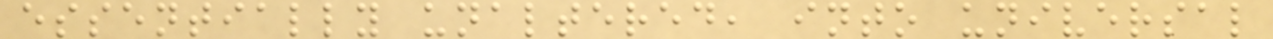essentially unaltered, into universal
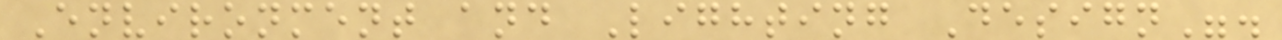Environment and Lighting Design".
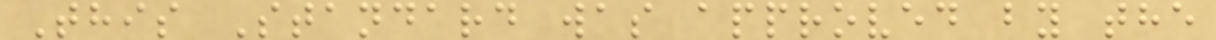This Standard was approved by the
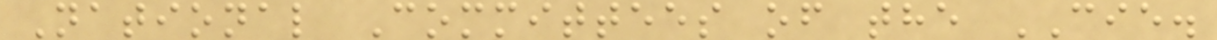National Committees of the CIE.
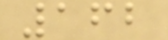162
